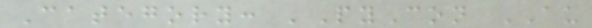Category: 'PyCon AU
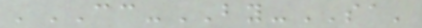'CC-BY-SA'
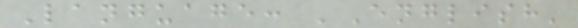Language: 'English'
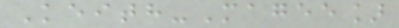Keith-Magee]
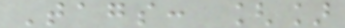Tags: []
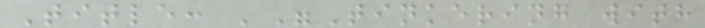Title: '"Tinkering with
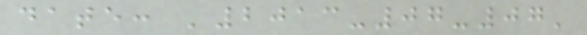date: '2013-07-07'
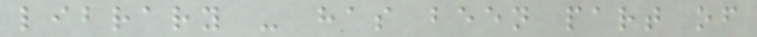library - has been part of
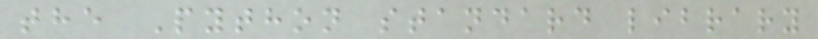the Python standard library
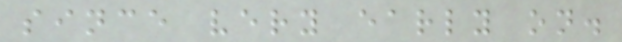since very early on.
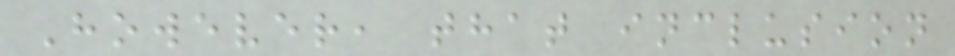However, that inclusion
